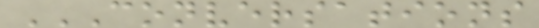CONVERSATIONS
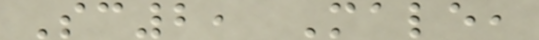Sc2, Male,
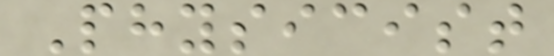Physicist
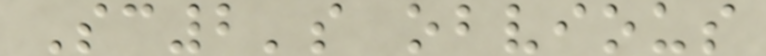Sc2's obvious
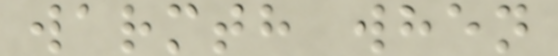warmth when
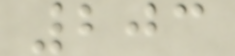203
